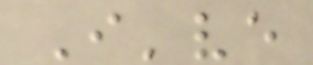I've
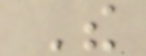The
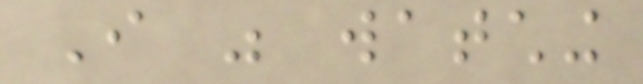I was watching
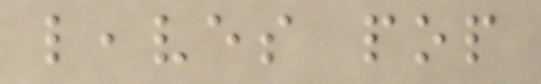leaves pop
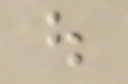out
